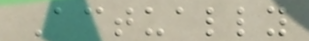Actually
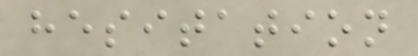hesitation
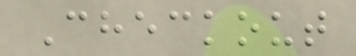Checkout
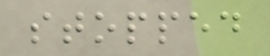stopped
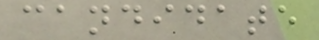candidate
